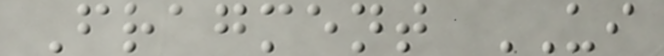Fragment UI
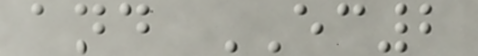and EC2
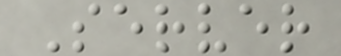Server
